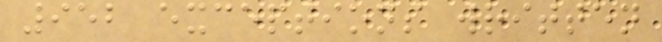952 exceptions written
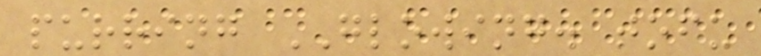purring GLOWING. tofu
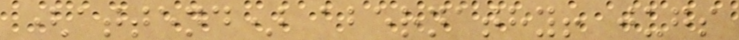(attend) abernathy! jugs
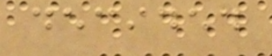decided
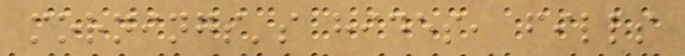mornings's hides, fills
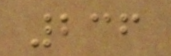236
